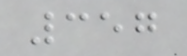357
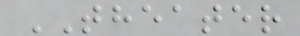THEATER
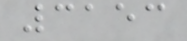3153
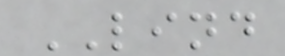LIND
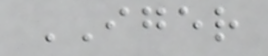IGER
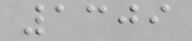1309
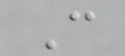C
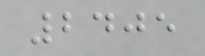2405
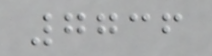7736
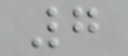7
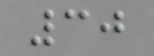30
